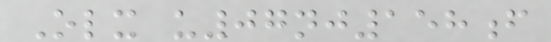Olx u07nj158f
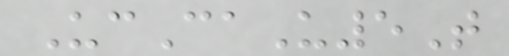UcCaU5T
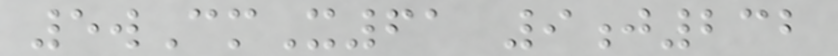5wCmX61 9j232
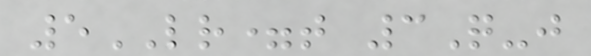5LR=t 3Q-j
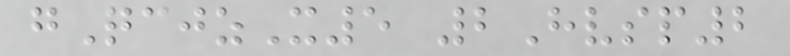gQcjzX5 2Hvsp2
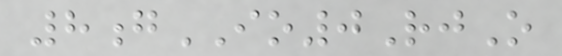8gIO0RjO
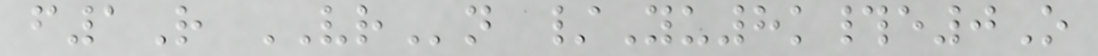f1R VRn /Yu8k#e0O
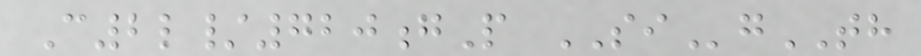C2l/720gP SIgTH
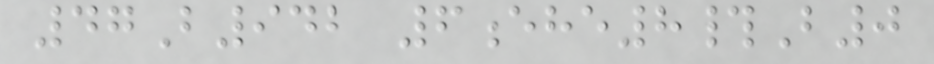47B942 6ehe8#B0
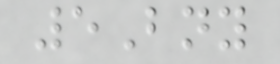5Bny
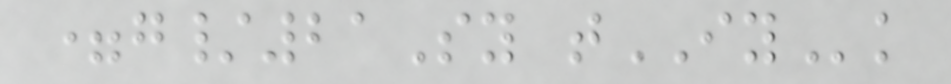=g/21Sy tIYk
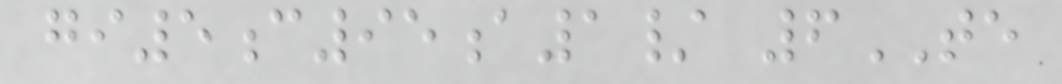gi5c95a1/ 6TE
